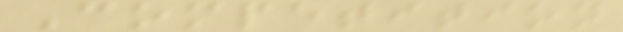Competition
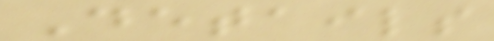Details
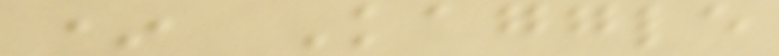* Kaggle
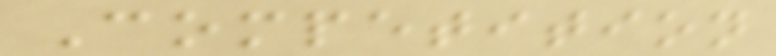Competition
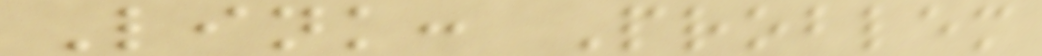Link: Problem
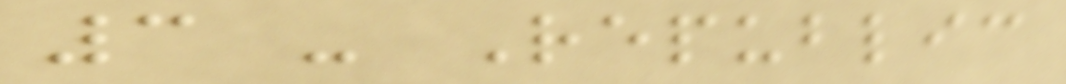3 - Republic
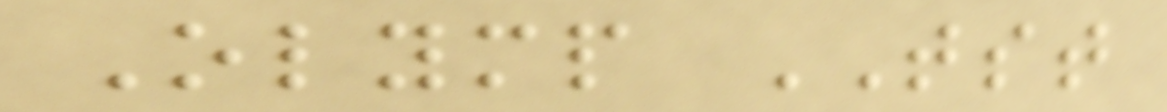Olymp TST
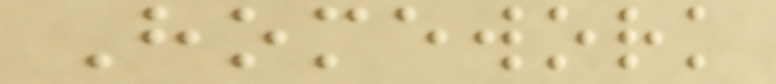Homework
